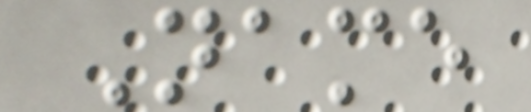Name
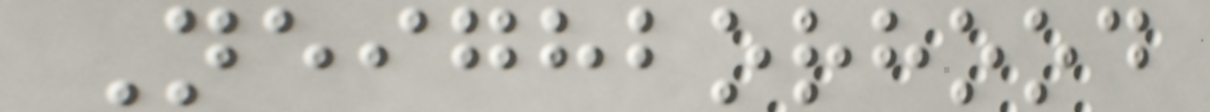Neighborhood
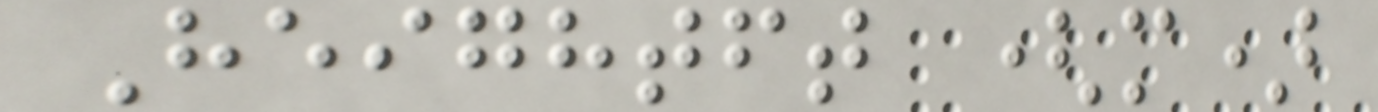Heightft (m)
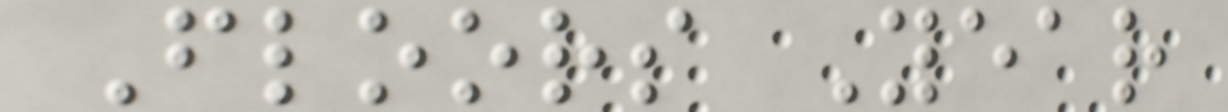Floors Year
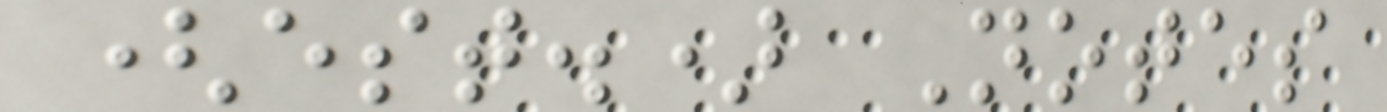(est.) Notes
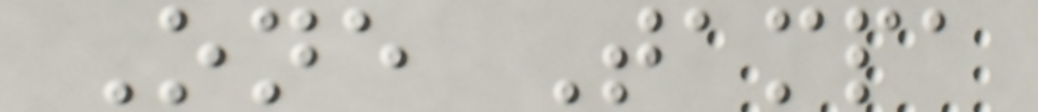One Tampa
